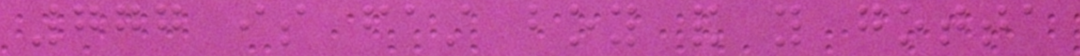777 is fast boy and you gotta
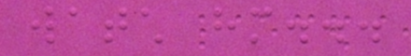watch him...
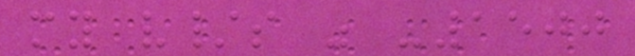my v/s was -1500
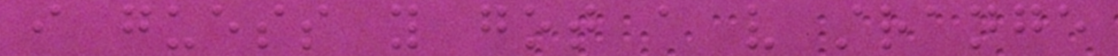i guess you got a very strange
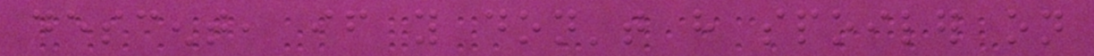descent, if you don't have spoiler on
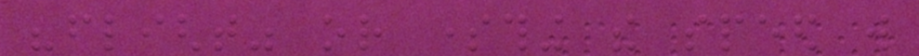"flight" or something the speed will
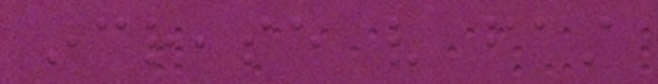increase very fast
